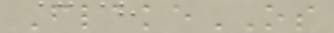FlakeOS
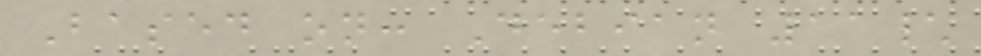Based on: Debian 11\
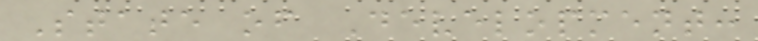State of Development:
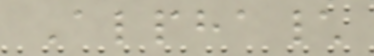Alpha\
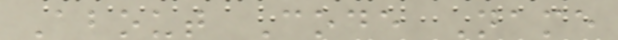About Code Name
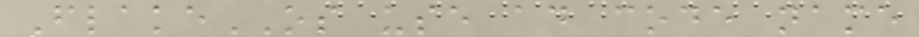FlakeOS use ad code name
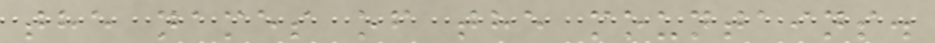the names of the mountains.
